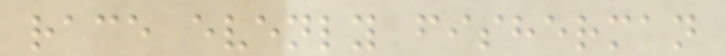race evenly fisherman
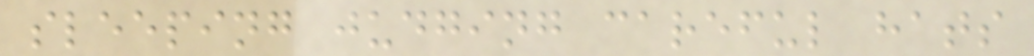sleeping judging careful hats
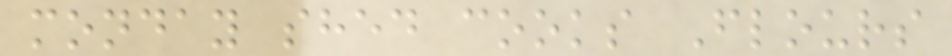monday shed cooks Flours
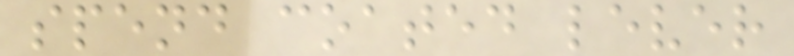spend coated lever
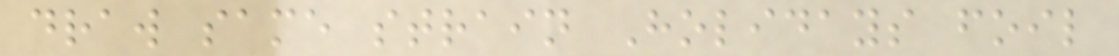draw same strain Holidays foil
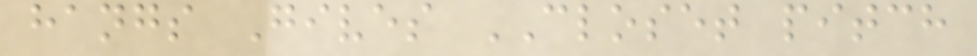hangs Gives CLOSET pitch
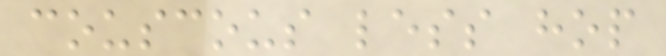couscous less hop
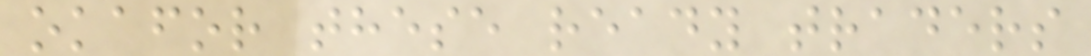okafor these ready traders
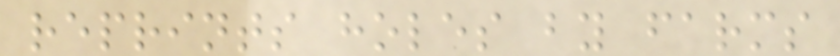reprints holes by farms
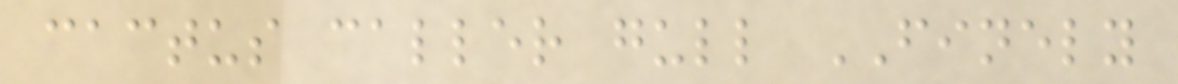cactus caller gull FINELY
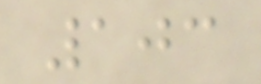103
